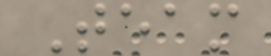Team
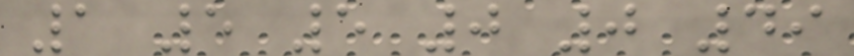1 5 5 0 0 49
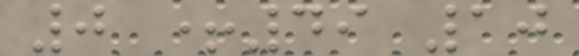0 +49 10
